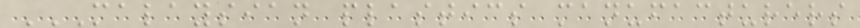MALAYSIAN PLASTICS MANUFACTURERS
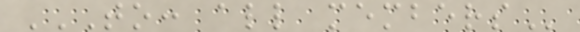TO: ALL MEMBERS
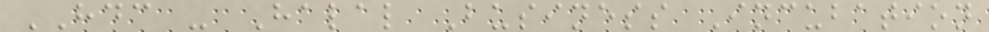HDC - Halal Business Incubation
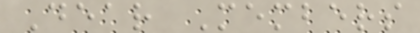Dear Members
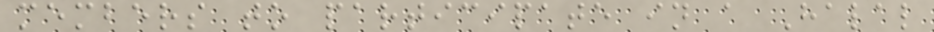members to participate in a Halal
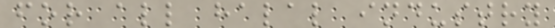for all halal industry
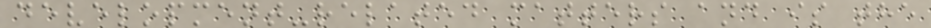development-related matters and is the
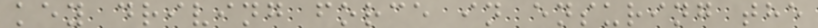key driving force in ensuring the
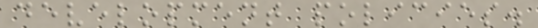development policies.
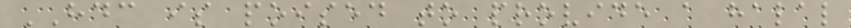HDC is poised to provide a halal
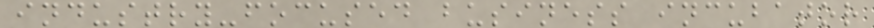industry-focused business incubator
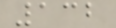132
